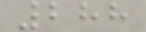288
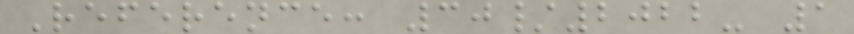Reference: 30/2022- 1
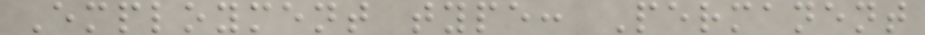Employment type: Permanent
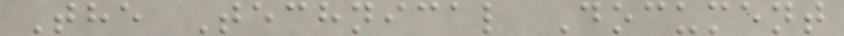The Technical Document
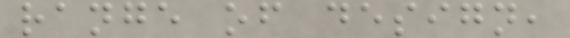range of design,
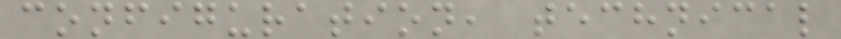configuration, technical
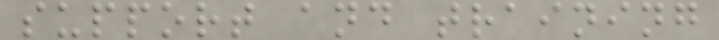support and training
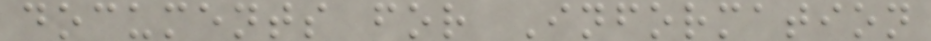documents for Information
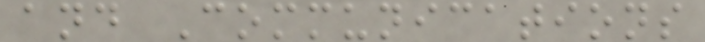and Communications
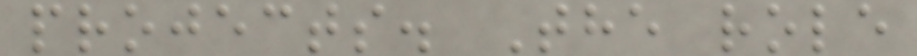projects. The role
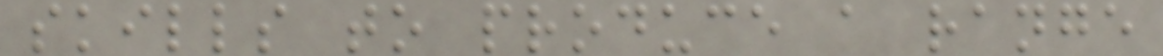skills to produce a range
